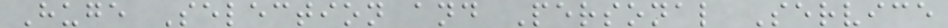Huge Selection and Personal Service
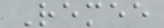Remee
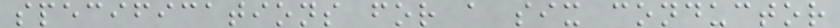specifications for a six conductor
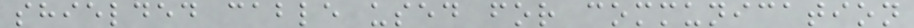shielded cable used for communication
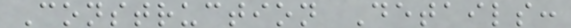Construction Details:
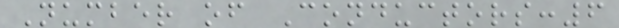Number of Conductors:6
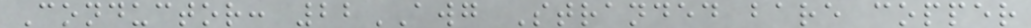Conductor: 22AWG Stranded bare copper
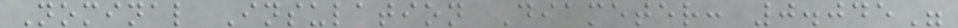Nominal Insulation Diameter: 0.045"
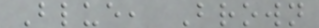Blue, Brown
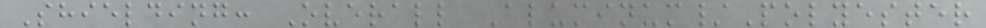Shielding: Overall Aluminum/Polyester
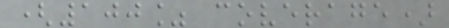(100% coverage)
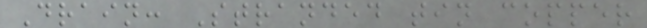Drain: Stranded tin copper
